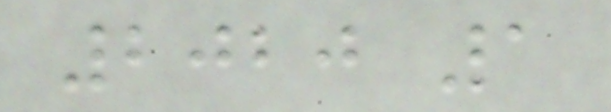2020 1
